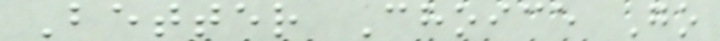Better Choice Go
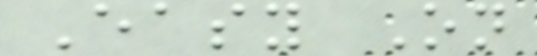Easy On
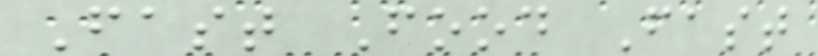Fast Food Fast
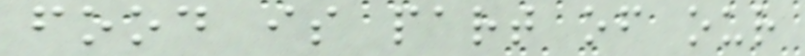food is part of our
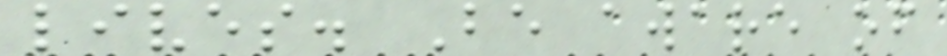lives. Be aware of
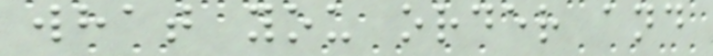what you order and
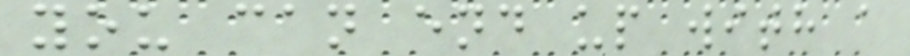you can end up with a
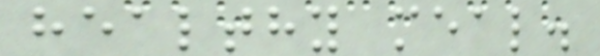healthy meal.
